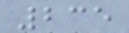235
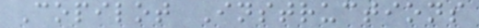Copilot Instructions
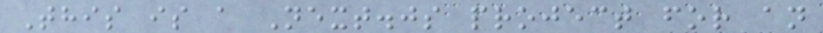This is a Next.js project for an
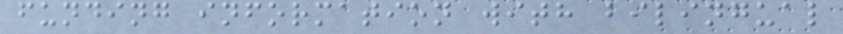funding information with bilingual
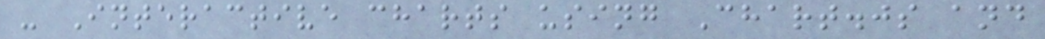- Interactive charts using Chart.js and
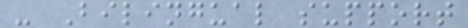- Bilingual support
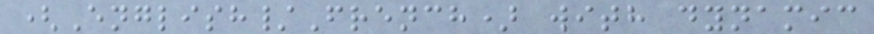(English/French) with dynamic
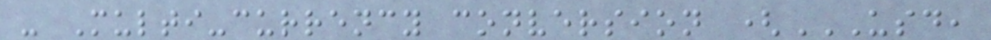- Multi-currency conversion (USD,
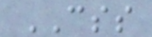CSS
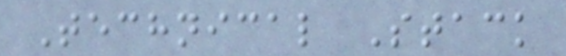Technical Stack
